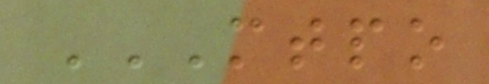MTPO
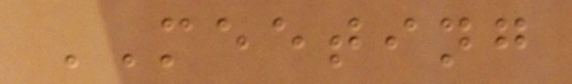MEETING
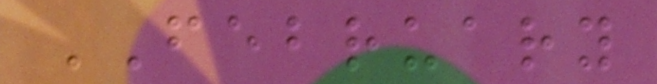FEBRUARY
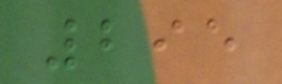295
